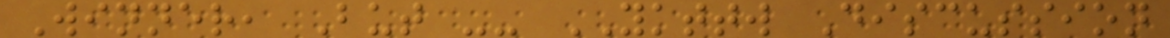Winner, But -- YKTTW Discussion
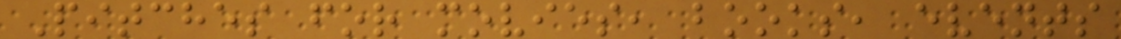Pitches for movies, books, events
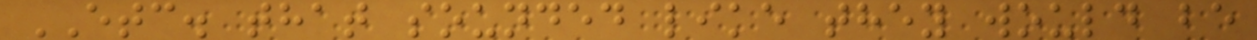ETC. that sounded like they would be
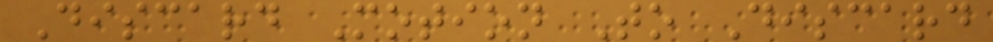Discard Motion To Discard
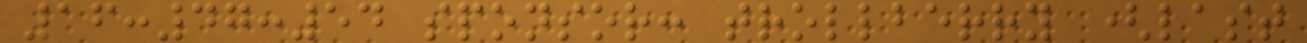16:47:54 sponsor: trollberry (last
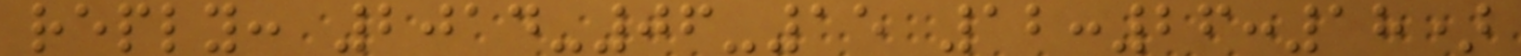reply: 2014-06-15 12:26:18)
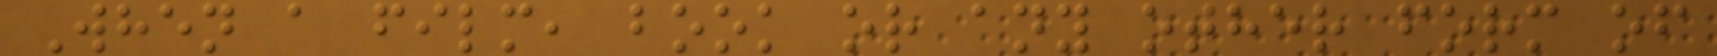When a film, book or any other form of
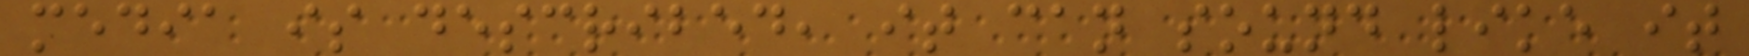media is described, it can sound like it
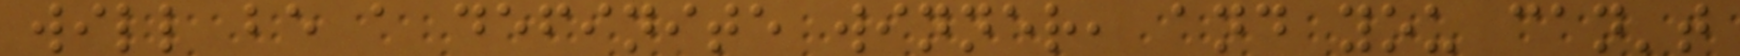will be a definite winner, and you can't
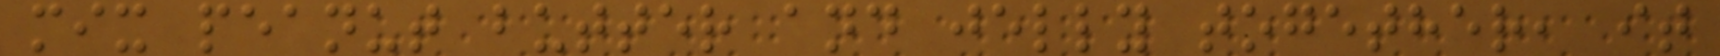mix peanut butter and jelly together, it
